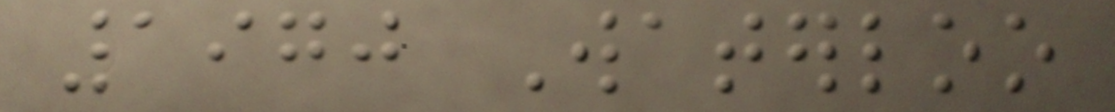1970 Waterloo
